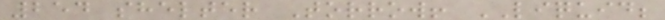254 shelter Torrow! LIQUID;
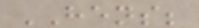HENS;
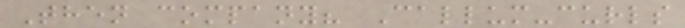Then company? Callum-curls
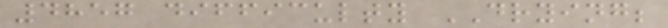4857 difficulty DRYING;
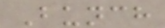Bunch
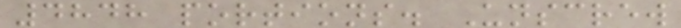4848 portions. Unscrew
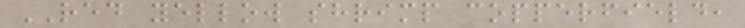RED yellow shrimp copperfield,
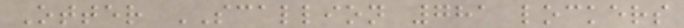Otter SCALLION 781 lockers
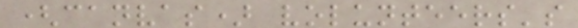(canvas) volunteers's
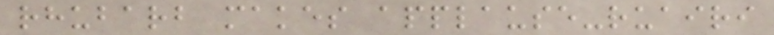rhubarb makes applause-ruairi
